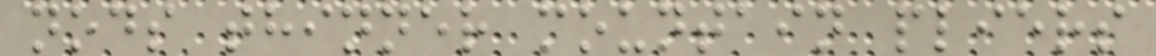nods thinner mountain pliers
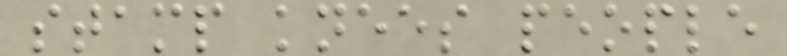stamp knees people
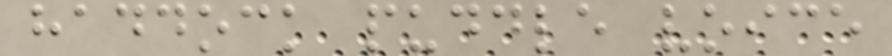haddock puddle voice
